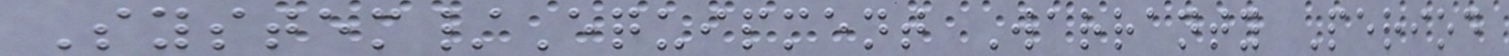System/Equipment Warranty Period
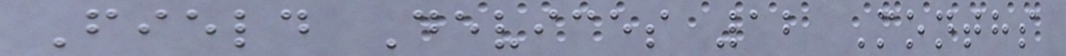Field Devices 12 Months
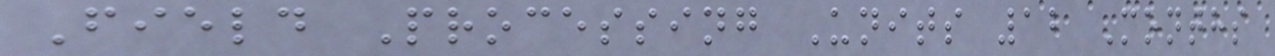Field Processing Units 12 Months
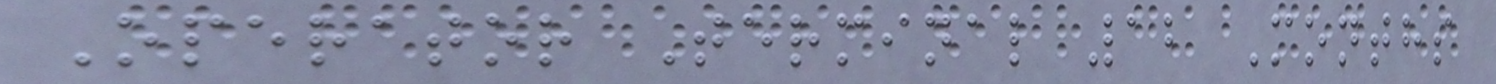Operator Terminal 12 Months
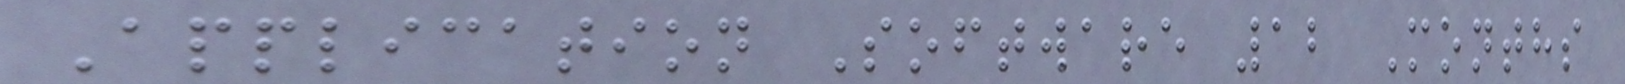Application Software 12 Months
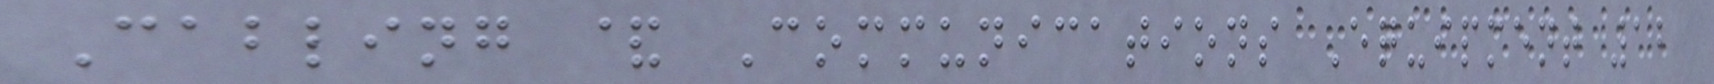Cabling & Communications Equipment 12
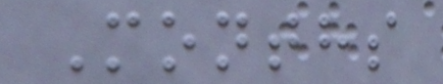Months
